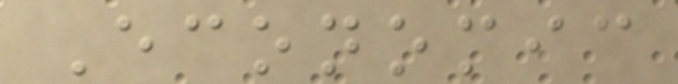Economic
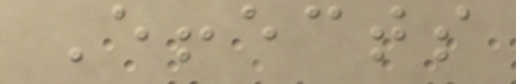Effects
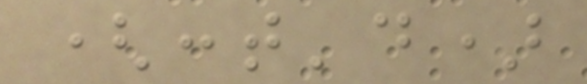(cont'd)
